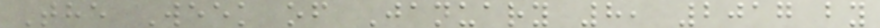The Week of January 8, 2017 by
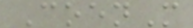CoenM
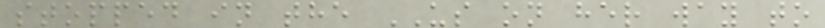stopped in the US on her way to
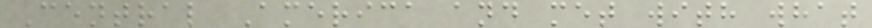Central America and met with what
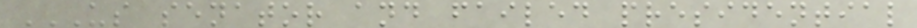US SENATOR AND FAILED PRESIDENTIAL
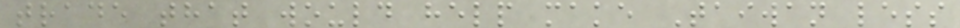trade that would help make Taiwan less
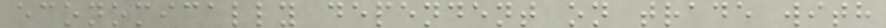economically dependent on trade with
